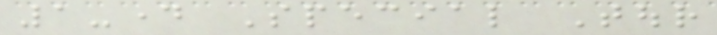1-day Special Tour
